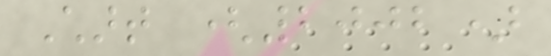Chart (2002)
